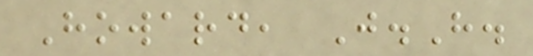Howard, J.H.
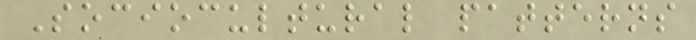Sociocultural patterns
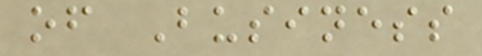of Business
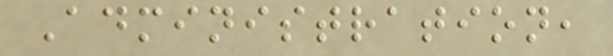Administration,
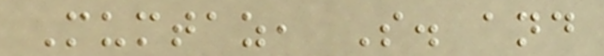Mumtaz, S. and
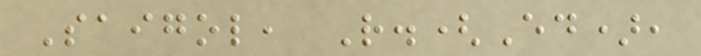Saigol, R.(Ed),
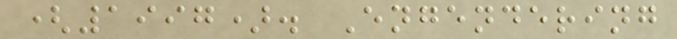(1997). Engendering
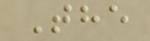The
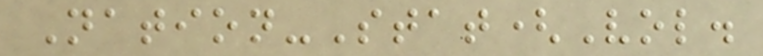Nation-Stat(Vol.
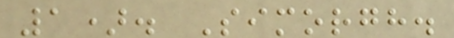1). Simorgh.
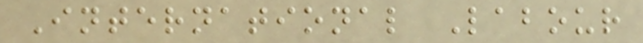International Labour
